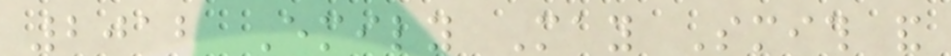2012 Emily May Smith and
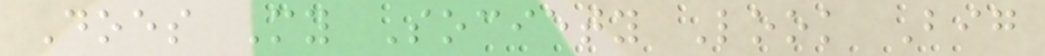Does My Society Look Big
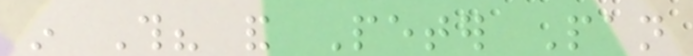in This? and Peter Pan
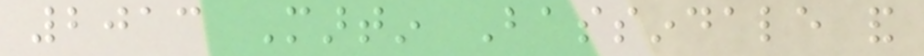2013 Martin Bassindale and
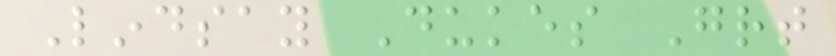Lindsay Dukes Great
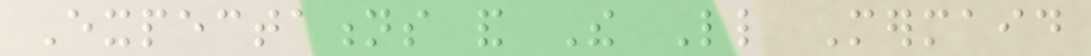Expectations and The Little Mermaid
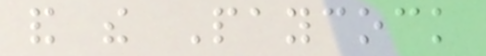and the Paycock
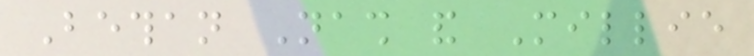Bethan Nash and Millie
